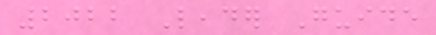2022 Leader Guide
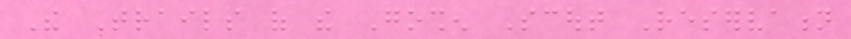The Trails of the Goshen Scout Reservation
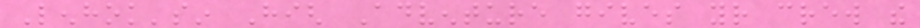Lenhok'sin High Adventure gives your crew the
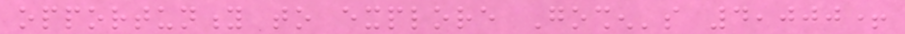opportunity to explore Goshen's 4,000+
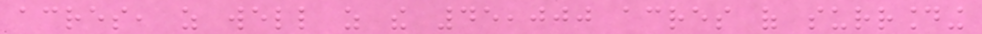acres, as well as the 45,000 acres of surrounding
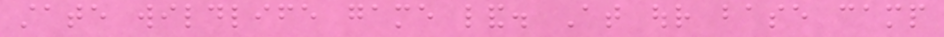state wildlife game land. At our base camp
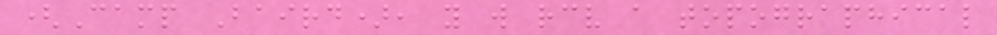(Camp Baird), you will receive a topographical
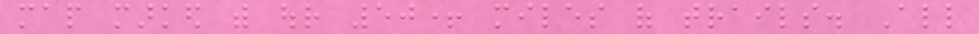map marked with our 50+ miles of trails. All
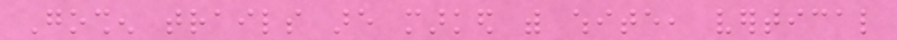Goshen trails are marked with white, vertical
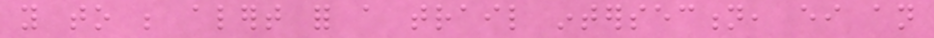you to be alert for a trail intersection, either an
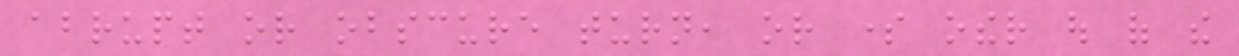abrupt or obscure turn, or some other out of the
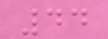44
